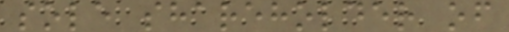sole shareholder of
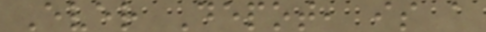Ever Depot, is a
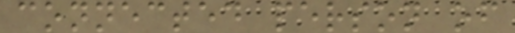connected person of
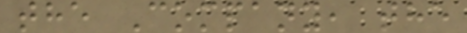the Company, the
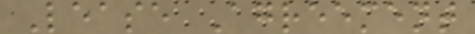Lease Agreement
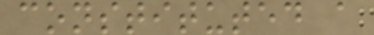constituted a
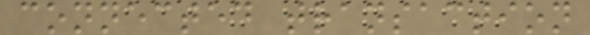connected transaction
